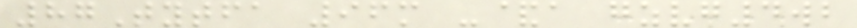87Tytfa 96m -&a gzvg4wb
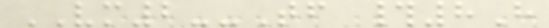VM2--Tf #8H
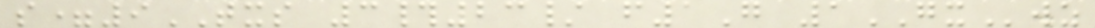s=9TXS 3#23/ f1G 1GXwz
